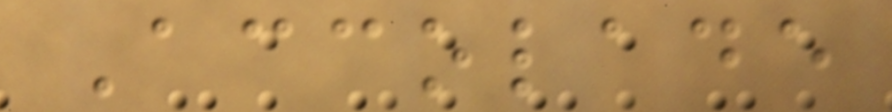Accolade
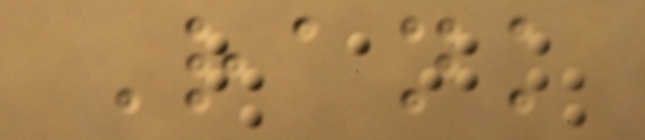Rank
